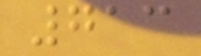713
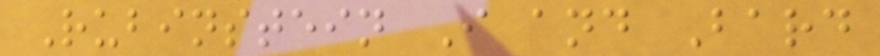Rubinstein I and Bard
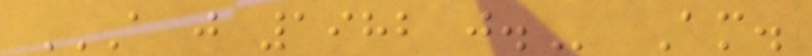A J 1982 J. Am.
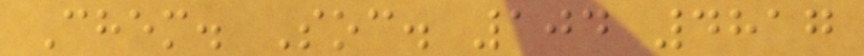Chem. Soc. 104 4817
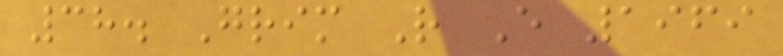38. Grim R E 1969
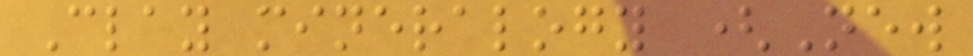Clay mineralogy (New
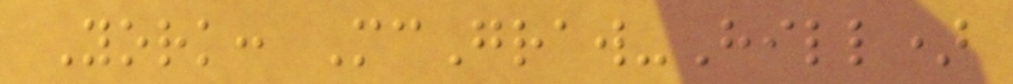York: McGraw-Hill)
